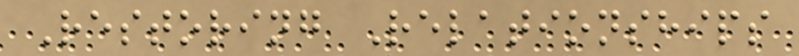Restoring Relationships
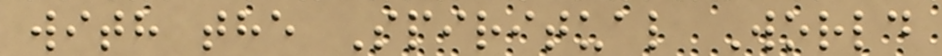with the Spiritual World
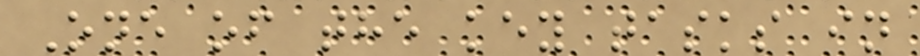One of the key tasks in
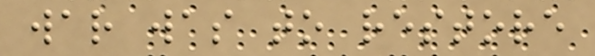war was to restore
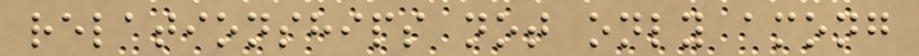relationships not only among
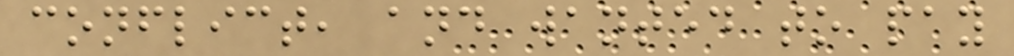conflict, and wanted to pay
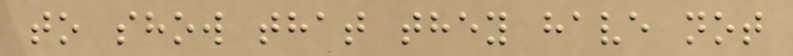to show that they have not
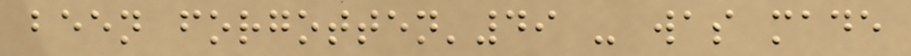been forgotten'49 - was made
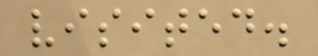visited.
